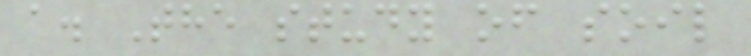a. The study of soil
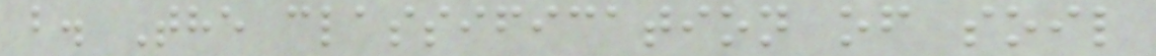b. The classification of soil
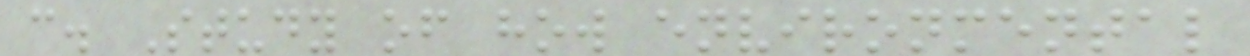c. Study of how environmental
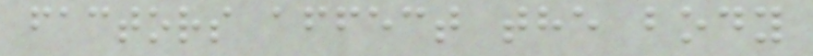factors affect the body
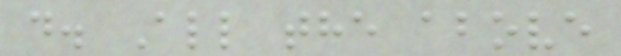d. All the above
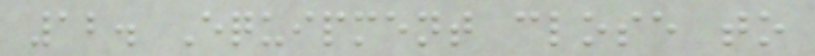12. Equipment close to
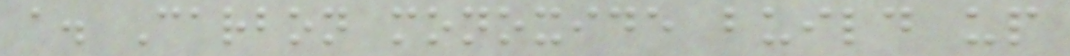a. Carbon monoxide build up
